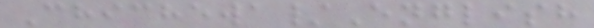Chichewa/English
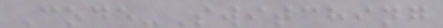Code-Switching
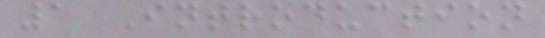1 Introduction
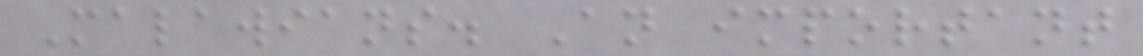Malawians. An important
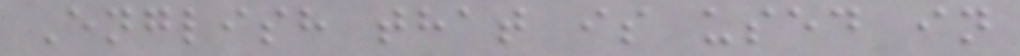English that is used in
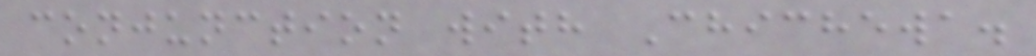conjunction with Chichewa.
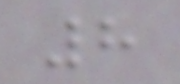8
